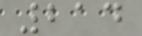214
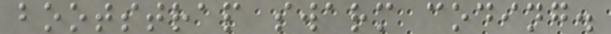bootstrap swarm coding.
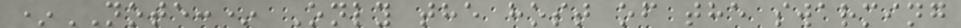*NOTE:* Only the host of the swarming
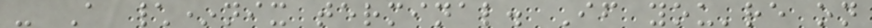- A \*nix terminal. If you're on
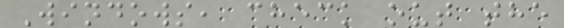Windows, check out the
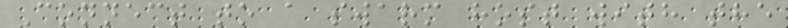Connect to a swarm host with the
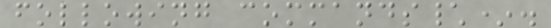following commands\*.
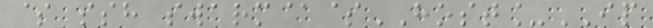$ ssh swarm@$HOST_IP
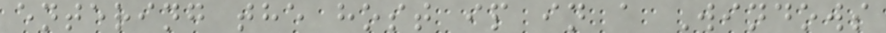entering the host ip in a Windows
